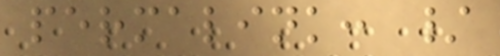permalink: /
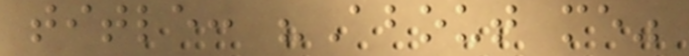title: "About me"
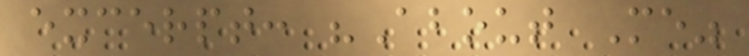excerpt: "About Me"
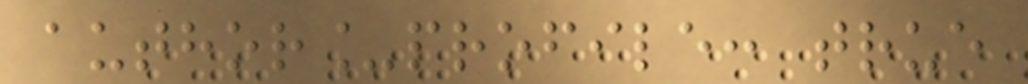author_profile: true
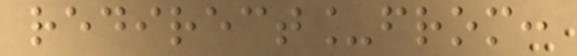redirect_from:
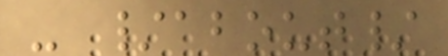- /about/
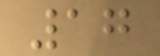17
